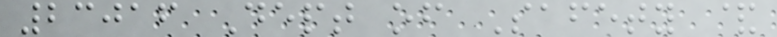23016 Dept of Safety &
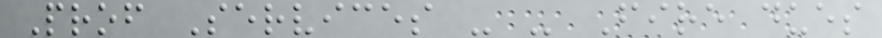Prof Services - - Fire dues
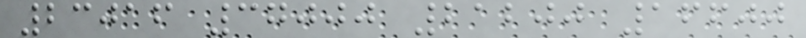23016 37000 21200 16600
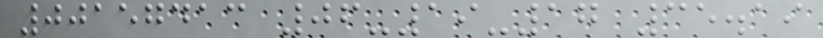00157413 06-19-17 35.19
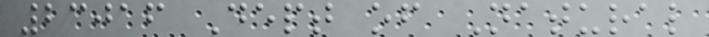23016 Dept of Natural
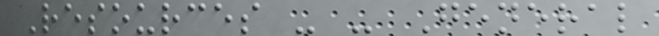Resources - - General
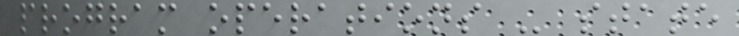program operations - state
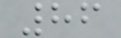86
